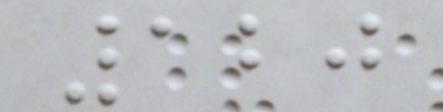120
